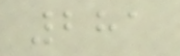281
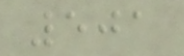501
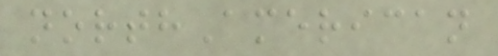northAmerican
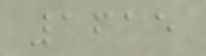1615
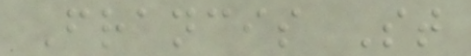Francis St
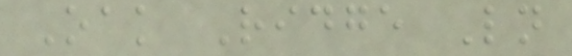Oak Ridge Ln
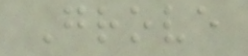Grove
